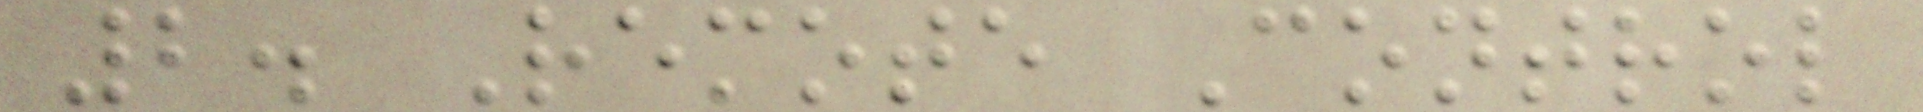2. Remote Control
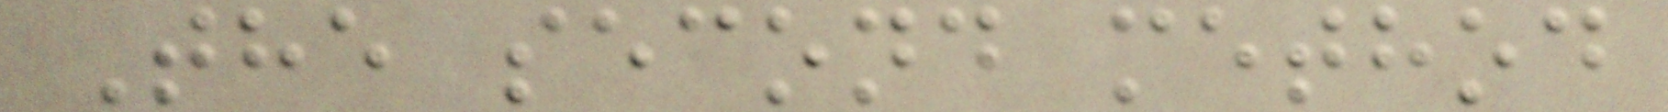The second method
